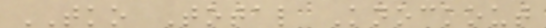TKO Total Knockout
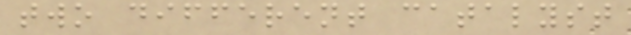two different catalyst
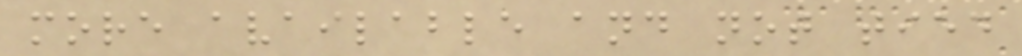more available and not tied
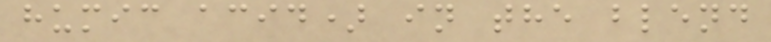humic acid) in the blend
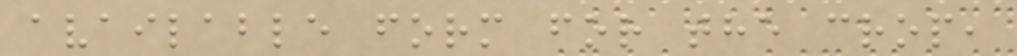available form for the crop,
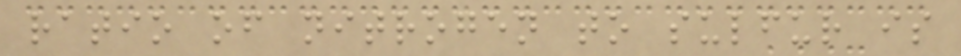ratio of nitrogen to sulfur is
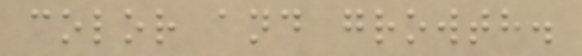color and growth.
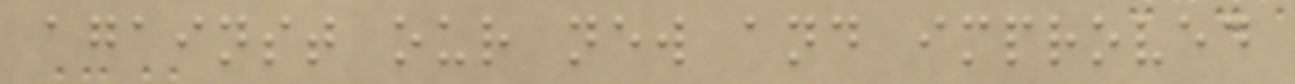against our new and improved
